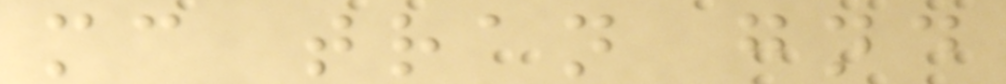mc tran gnd
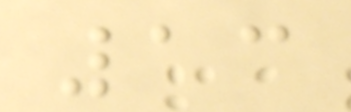13
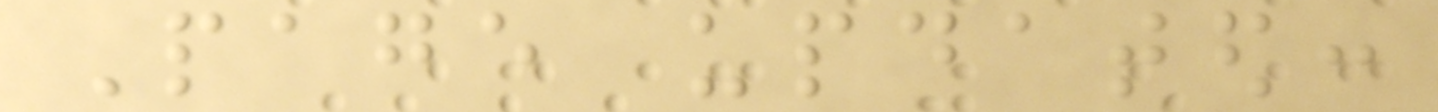Page updated:
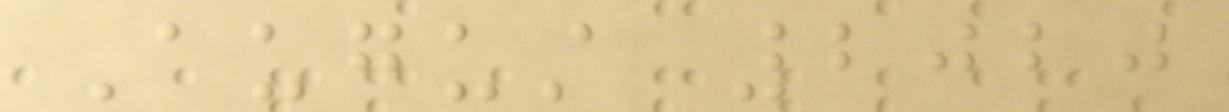August 2020
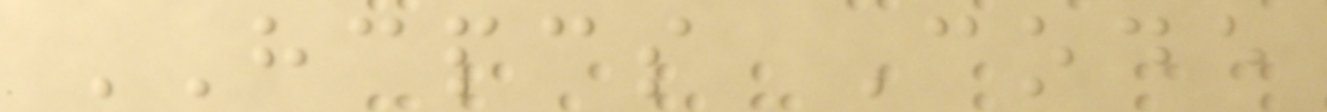HCPCS Code
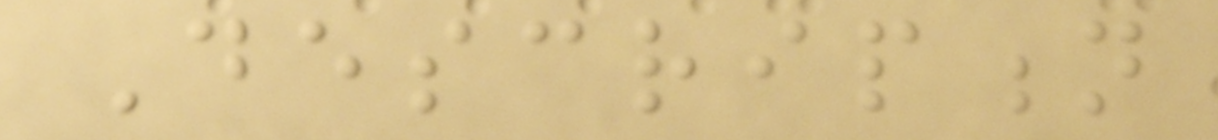Description
